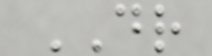DR
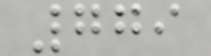779
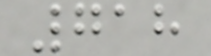718
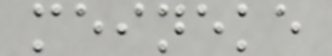meineke
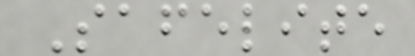Safelite
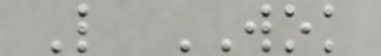L WOK
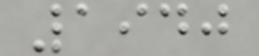1940
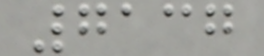7137
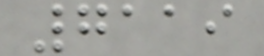7119
